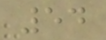54
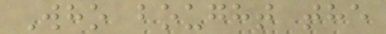Who bought the
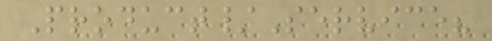Product/Service?
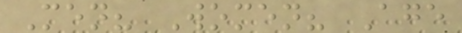Men? Women? Age
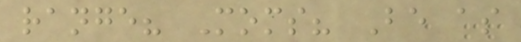range? Moms? Be as
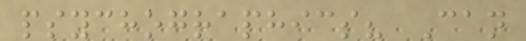psychographics? Can
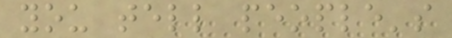you tell people's
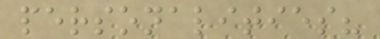personalities?
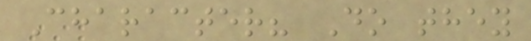Character? Do they
